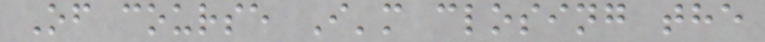Of course I'm closing the
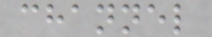channel
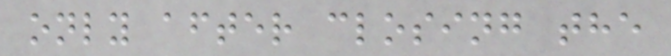only after closing the
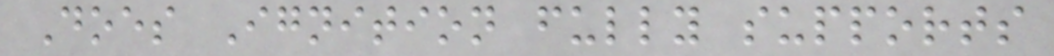Does Ignition fully supports
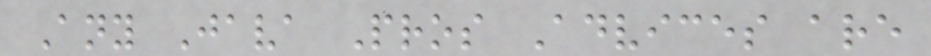Any Java Pros Advices are
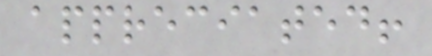appreciated!
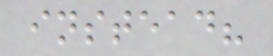instead?
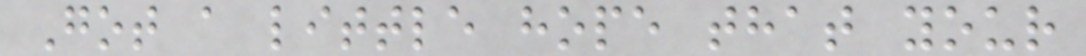Got a little hope that your
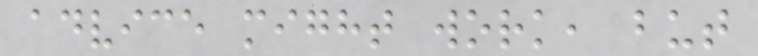advice might work, but
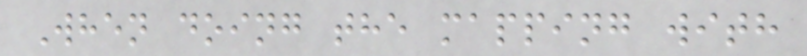When doing the mapping with
